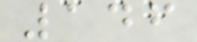146
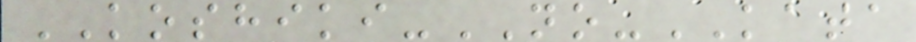KOSHIKI-NO-KATA
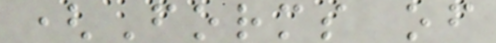(Forms of
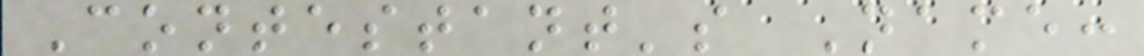Contestant's Name:
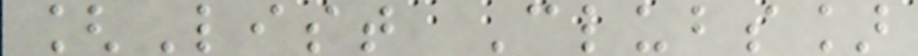[List Clubs]
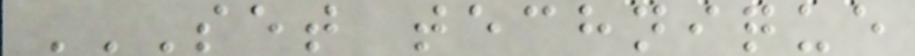SET TECHNIQUE
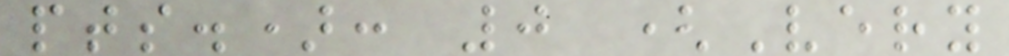pts.): 0 (Very
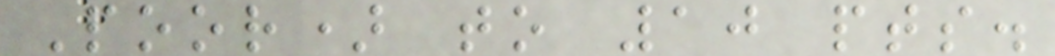Poor) to 10 pts.
